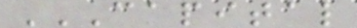CAPITAL
